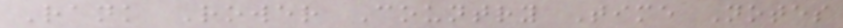Rank Rower Country Time Notes
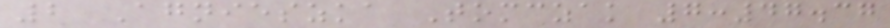2 Agnieszka Tomczak 7:47.37
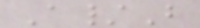A/B
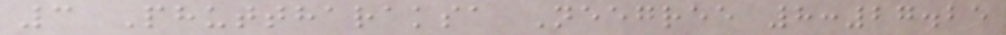3 Phuttharaksa Neegree 8:27.25
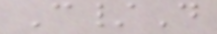C/D
